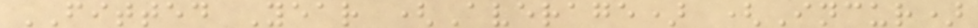FITTED Year (Average) (Incur)
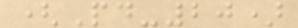(Pd-20)
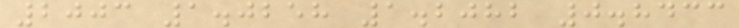2003 1.0258 1.2082 0.8433
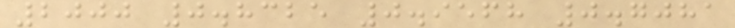2000 0.8325 0.9568 0.7081
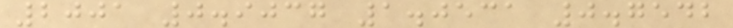2001 0.9037 1.0531 0.7542
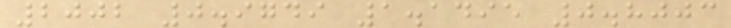2002 0.9749 1.1495 0.8003
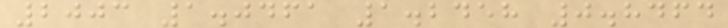2003 1.0461 1.2458 0.8464
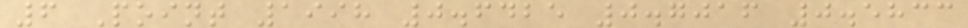6 Point 1998 0.6425 0.7016 0.5833
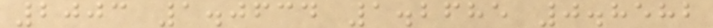2003 1.0634 1.2685 0.8582
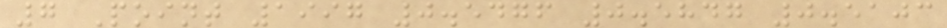7 Point 1997 0.5476 0.5847 0.5103
